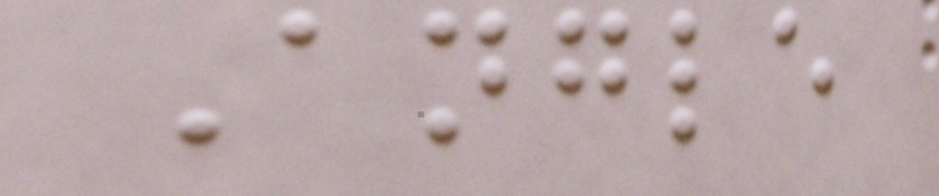Angle
